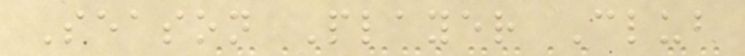Season Player Club
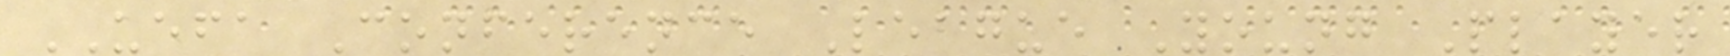UEFA Conference League Young Player
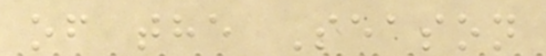of the Season
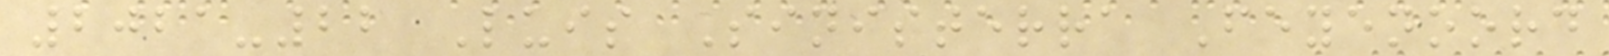2021-22 Luis Sinisterra Feyenoord
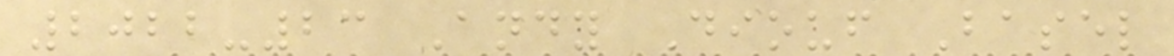2022-23 Andy Diouf Basel
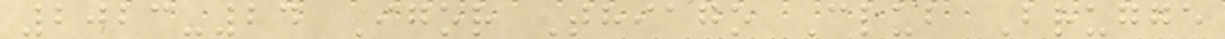2023-24 Igor Thiago Club Brugge
